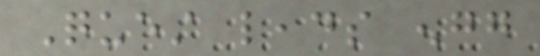Quest leads engg
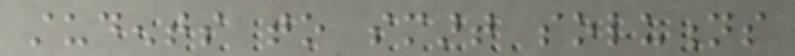students to smart solutions
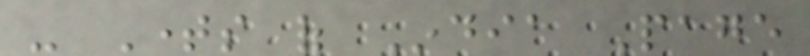- Times of India Page
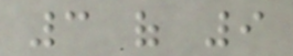3 of 9
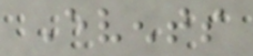Events
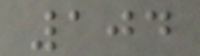104
